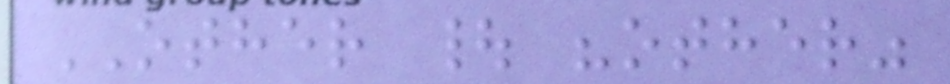OTHER | "other"
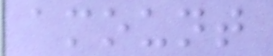amount
